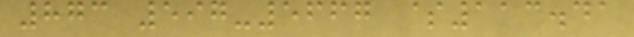873 597-5667 $113.41
